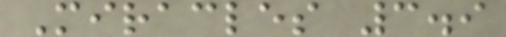Miracles 3.9
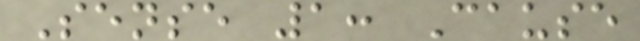Sense 1: Cause
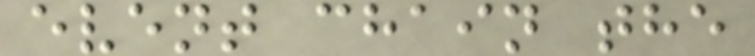event chain the
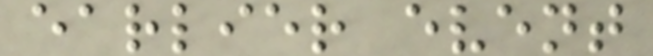earlier event
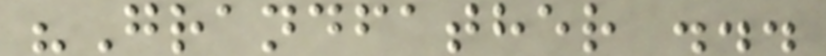"Grandfather ...
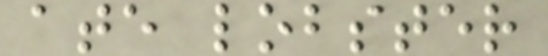ate lobster
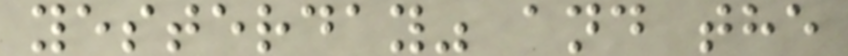yesterday" and the
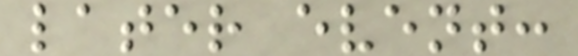later event:
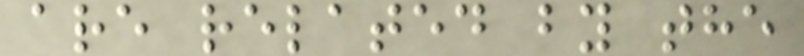are related by the
